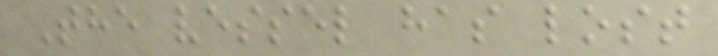The vessel has lost
